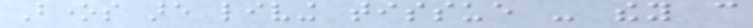Bones are living tissue - they can
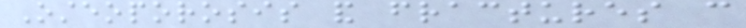Osteoporosis and fractures can
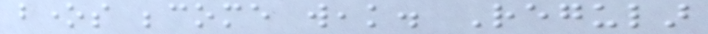bones become weak. Regular
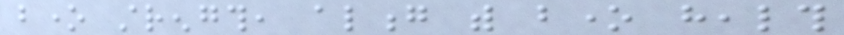bone strength, along with bone health
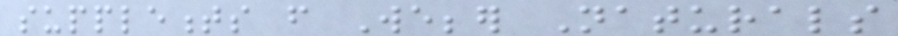supplements from Webber Naturals
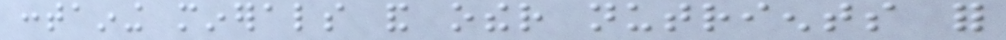containing minerals and other nutrients for
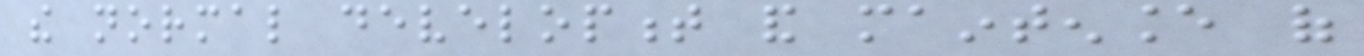the normal development and maintenance of
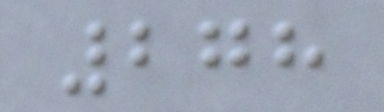278
